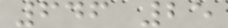646 25
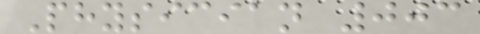Physician 003
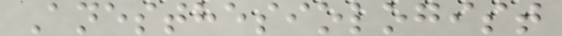Anesthesiologist
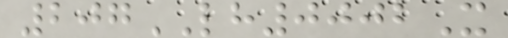207LH0002X
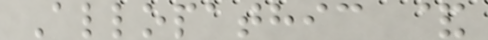Allopathic &
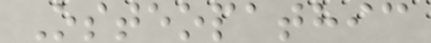Osteopathic
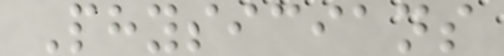Physicians
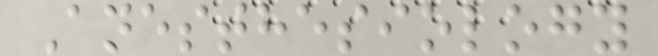Anesthesiology
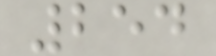254
